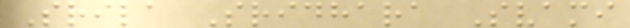Srila Sridhara Svami
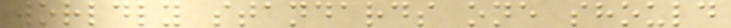worldly standards one should
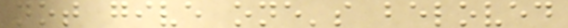not give one's beloved
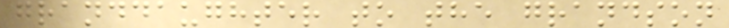granddaughter to the grandson
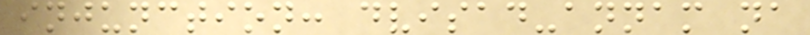injunction: dvisad-annam na
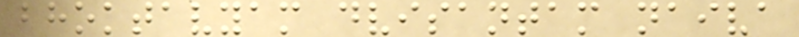bhoktavyam dvisantam naiva
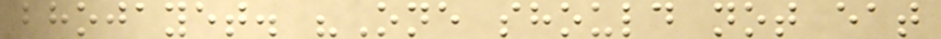bhojayet. "One should not eat
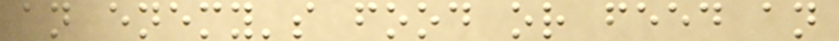an enemy's food or feed an
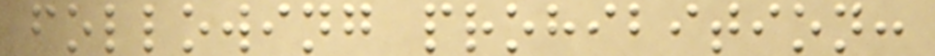following prohibition:
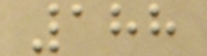188
